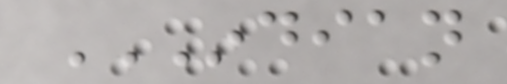INDIAN
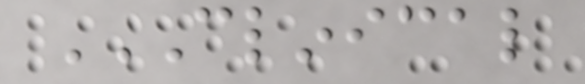CLINICAL
